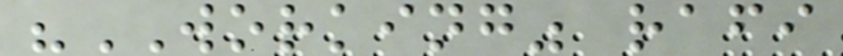"WORKING" rafi
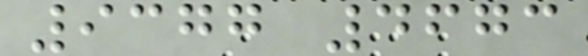9377 4673
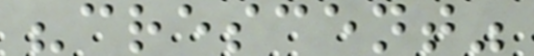"crescent"
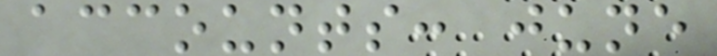accounts: june
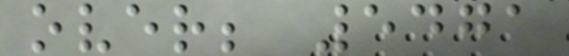over; 5471
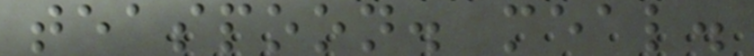teaspoon. meal.
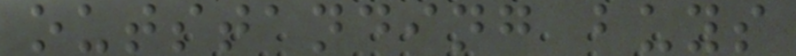outstanding buys
